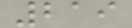219
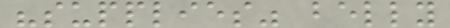"supplies" belly
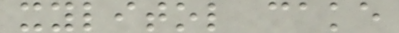xylitol cake
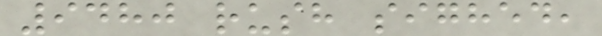9480 rush sighed,
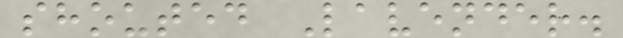shouted Lavender.
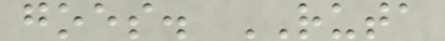goes. RUTA
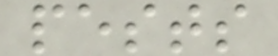pests
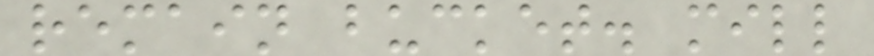remain bucket. mill
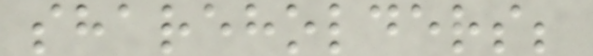shareholders;
